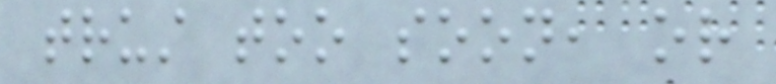trust too soon, or
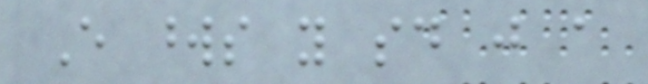Every words you said just a
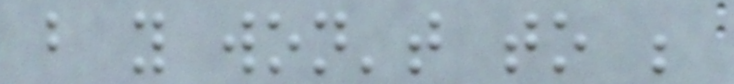but you won't to be
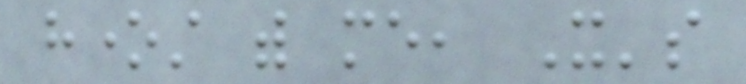honest with me, It's
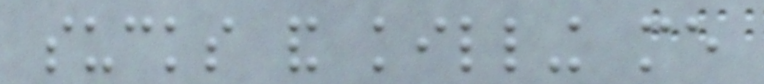sucks and killing me
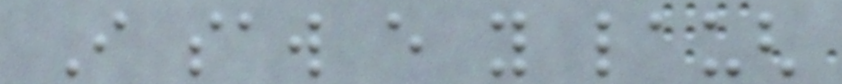I saw every you laugh
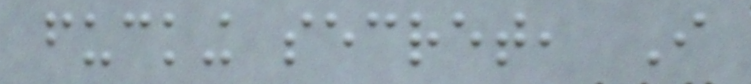fucking secret, I
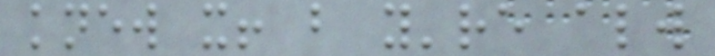knew it! but you're always
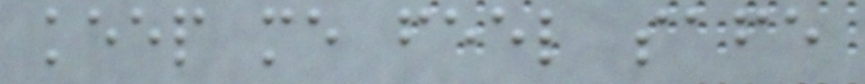keep me feel safe
